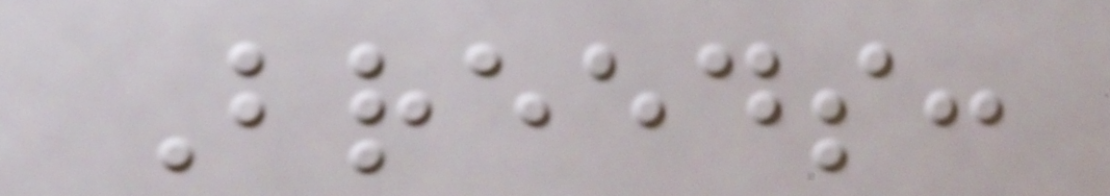Breeds:
